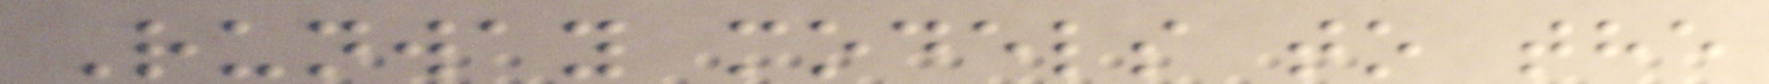Runway models to the
